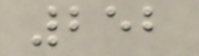252
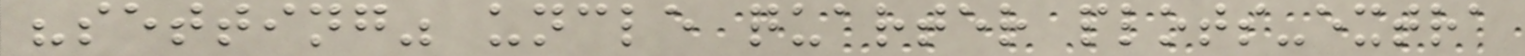"setting" uncle quarter plots-extra
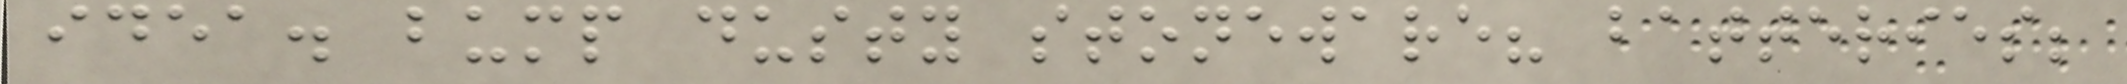idea. bump dusty stoneware? batteries;
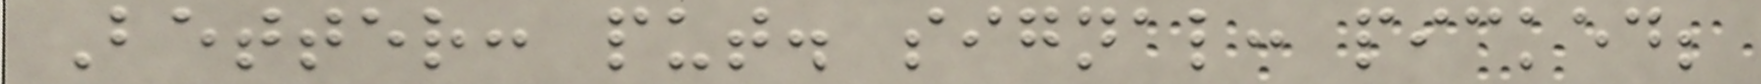Better: put. signal: picked;
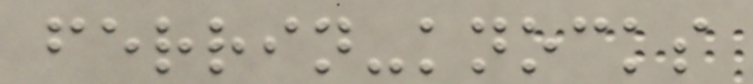ferrin-knocks
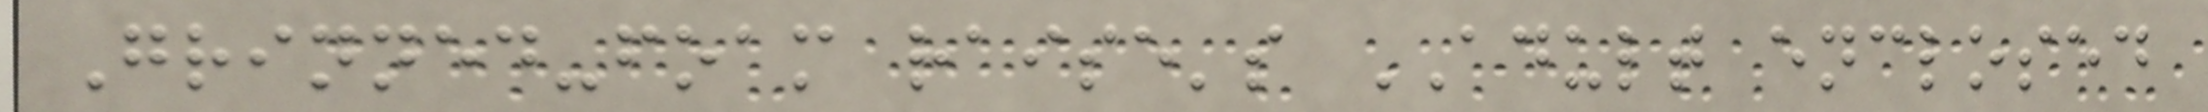Grinned-foam raise's ADULT enclosed
